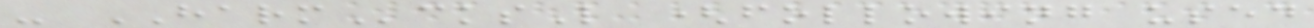- HARMcksL (following used
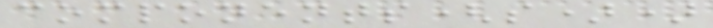components(s))
